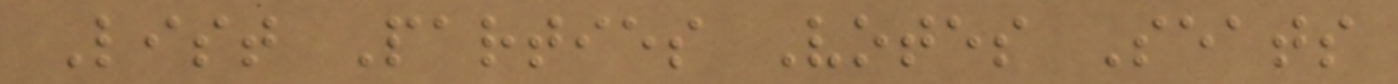List Parties Votes Seats
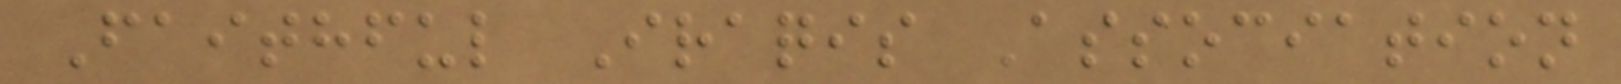Faithful Iraqis Association
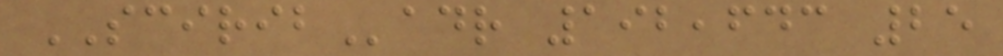SCIRIBadr 192,643 25
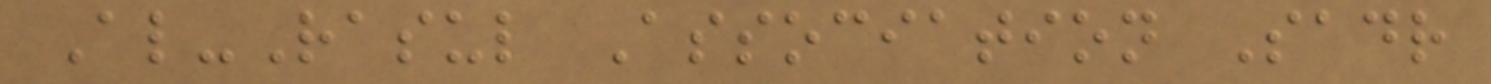Al-Rasul Association Sadr
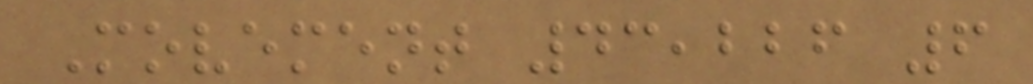Movement 43,226 6
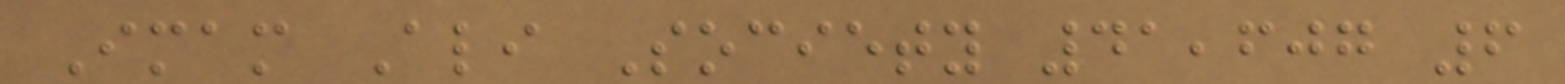Imam Ali Society 41,607 6
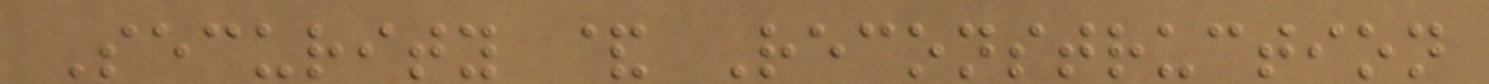Security & Reconstruction
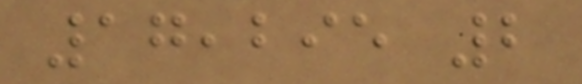17,295 2
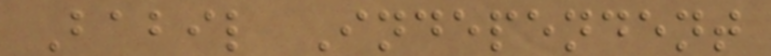Babil Independent
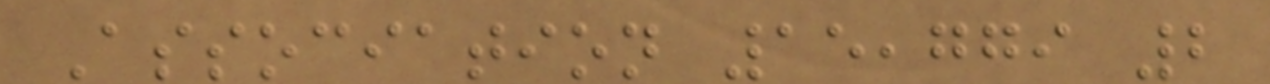Association 15,779 2
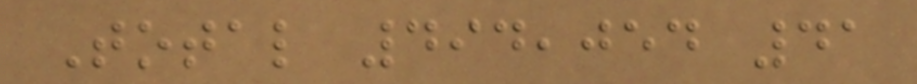Total 494,054 41
